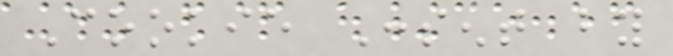Cookie Consent by
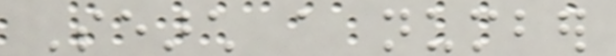Search a number
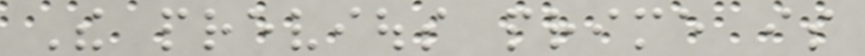The previous prime is
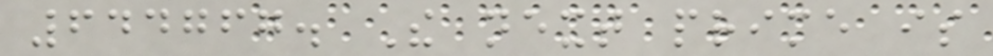644767. The next prime is
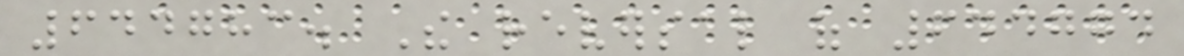644783. The reversal of 644774
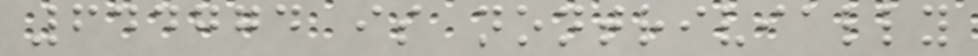644774 is nontrivially
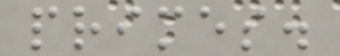primes.
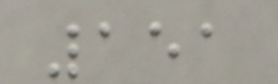151
